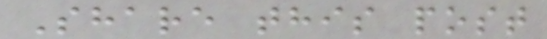Share this post
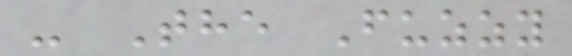- The Fuzzy
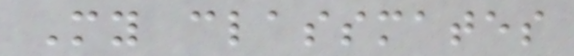My classmates
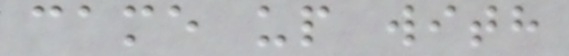came up with
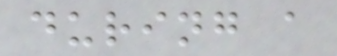during a
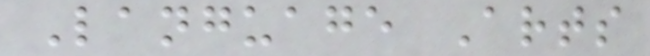Language Arts
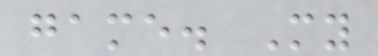game. My
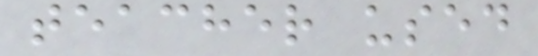teacher used
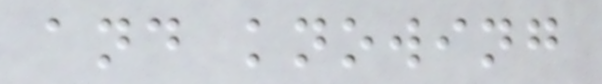and knowing
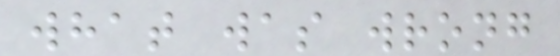what was wrong
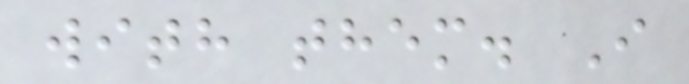with them. I
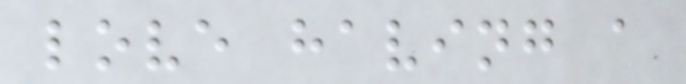love having a
